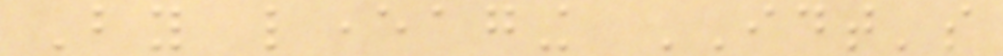By leveraging IDT's
